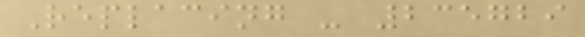Replacing - 235729
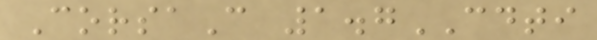CorsaC 1.7CDTI
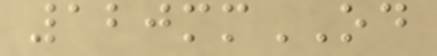120mmOD
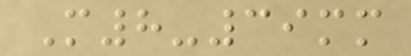M8-39mm
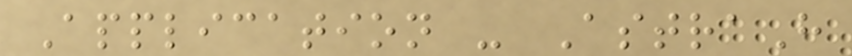Application - AstraH
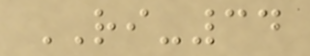RI-34
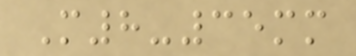M8-35mm
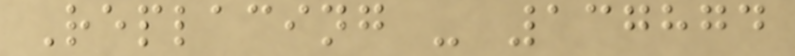Replacing - 137874
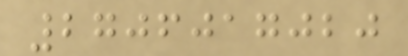2706017020
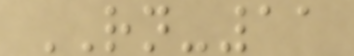RN-11
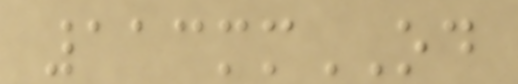113mmOD
